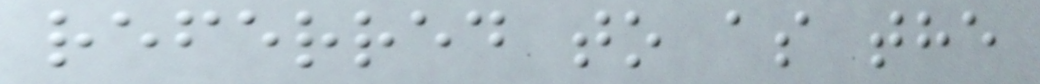referred to as the
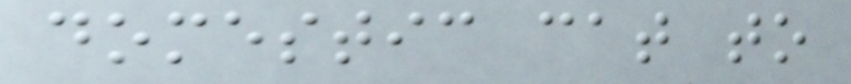domestic cat to
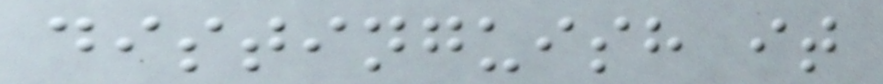distinguish it
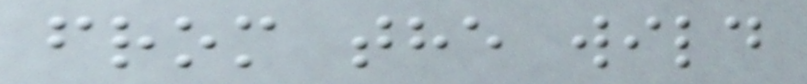from the wild
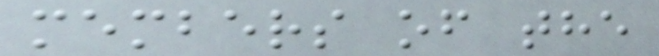members of the
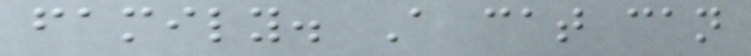family. A cat can
